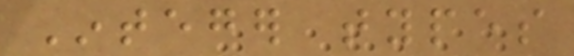Integer types
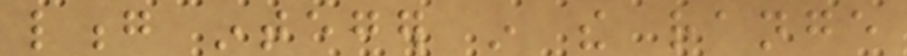long integer in the range
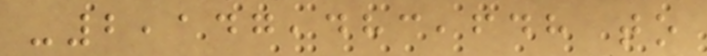-2,147,483,648 to
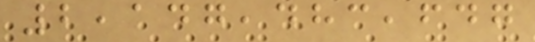2,147,483,647
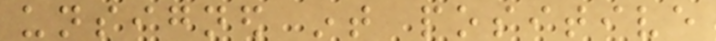unsigned int positive
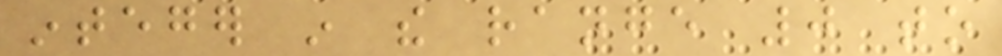integer in the range 0 to
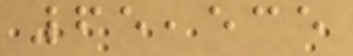65,535
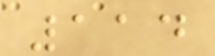114
